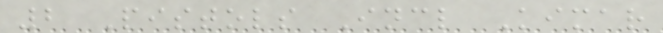2 Pistols Incl Kimar
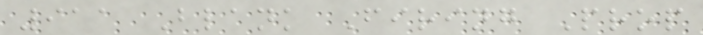911 Blank Firing Prop
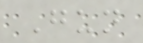Gun
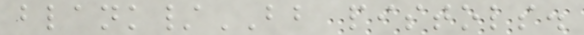blank/BB pistols.
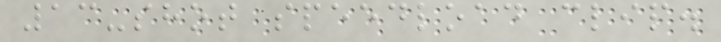13-shot speedload clip.
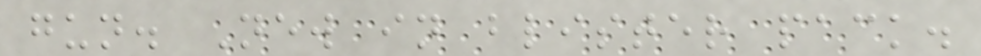gun. New in blister pack.
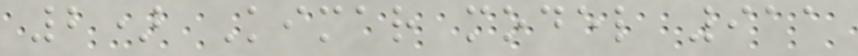2) Kimar model 911
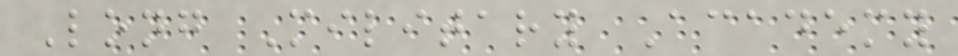Long Military Academy
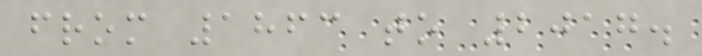from 1863 to 2017.
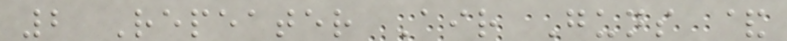2 Repeater Air Guns &
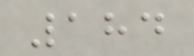184
